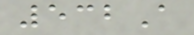532A
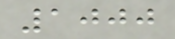1000
